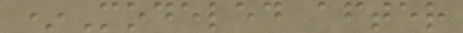*Modeled after
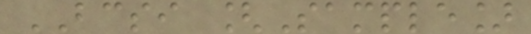BCSI [Sample]
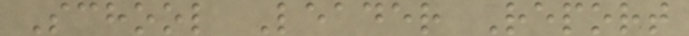School Leader Report
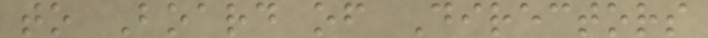to Board of Directors
